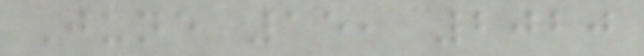June 15, 2020
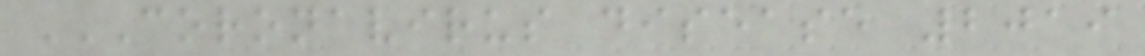CORONAVIRUS DISEASE 2019
